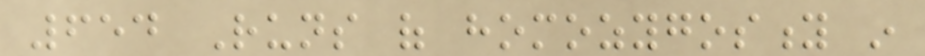654 Runs of homozygosity in
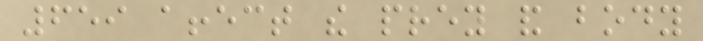659 affect the prey and body
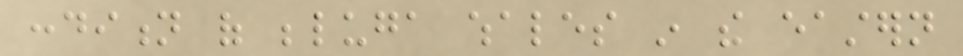condition of beluga whales in the eastern
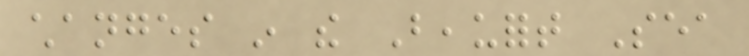changes in the Beaufort Sea
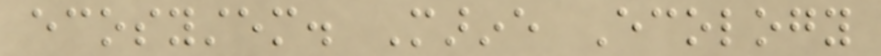ecosystem. Marine Ecology
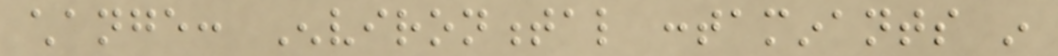change: Environmental contaminants in
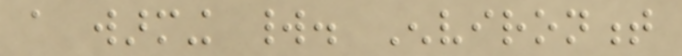a warming world. Environment
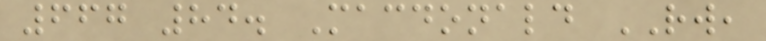667 84. Macdonald RW,
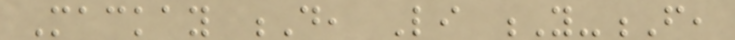Mackay D, Li Y-F,
